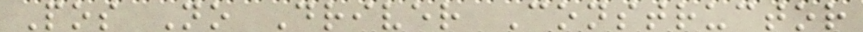Pos No Driver Constructor
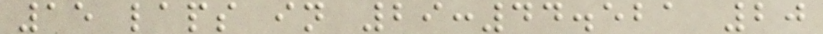15 laps in 29:44.521 20
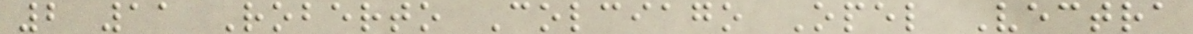2 11 Roberto Colciago Opel Vectra
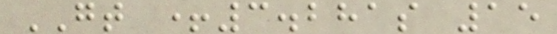GT +3.281s 15
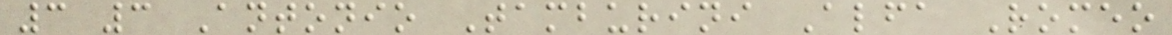3 3 Antonio Tamburini Alfa Romeo
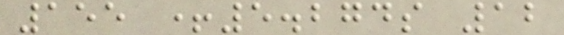155 +5.274s 12
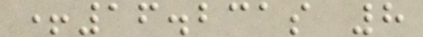+16.231s 8
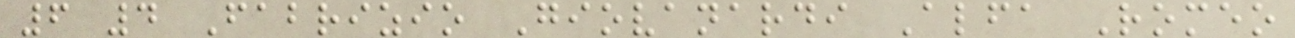6 4 Fabrizio Giovanardi Alfa Romeo
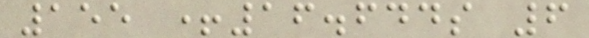155 +16.644s 6
